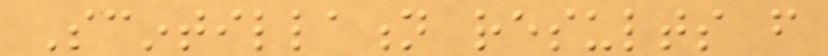Scintillation results from
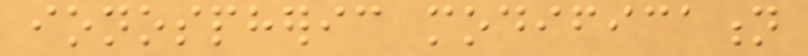ionospheric modification
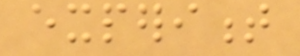experiment
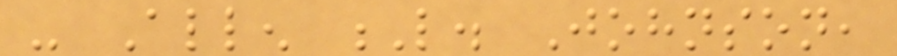- Allen L. Johnson,
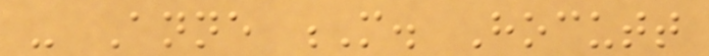- Anne M. Hocutt
